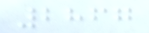2867
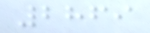2869
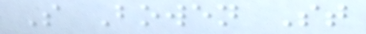S Bowen St
